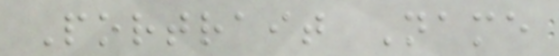Portrait Name
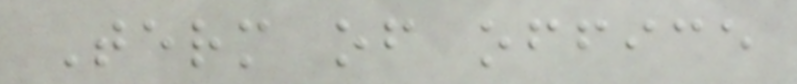Term of office
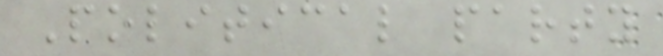Political party
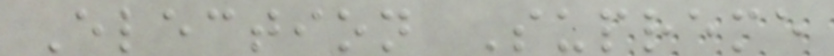Election Supreme
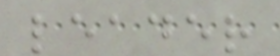leader
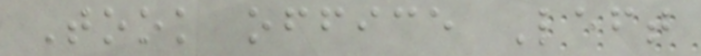Took office Left
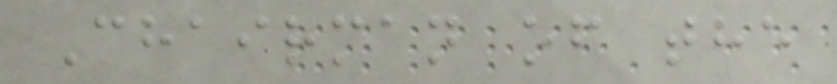Chairman of the
